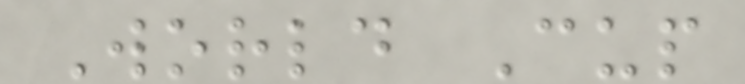World Cup
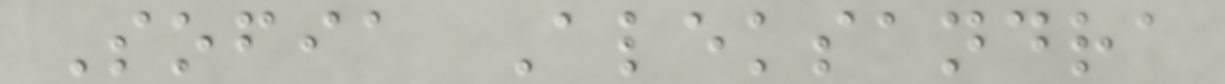Sofia Aleksandra
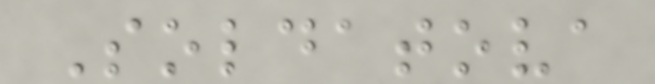Soldatova
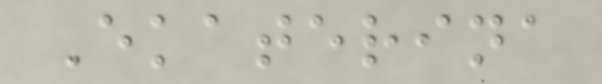Ekaterina
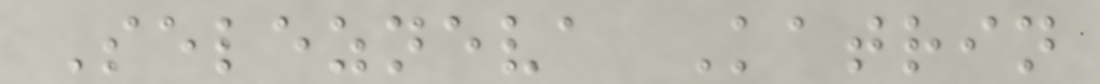Selezneva Katrin
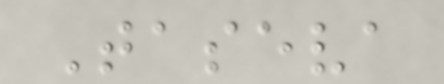Taseva
